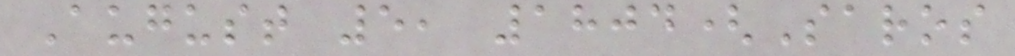August 5, 1804(Saros
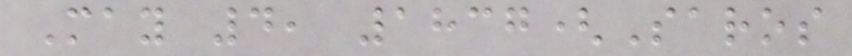May 4, 1837(Saros
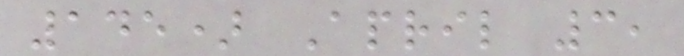145) April 3,
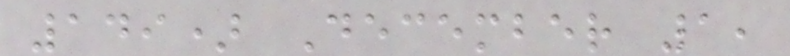149) December 1,
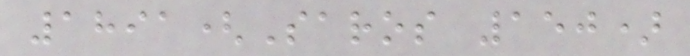1891(Saros 150)
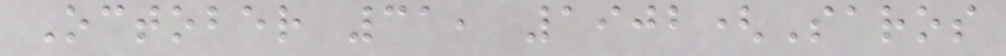October 31, 1902(Saros
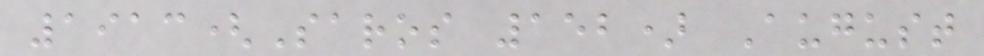1913(Saros 152) August
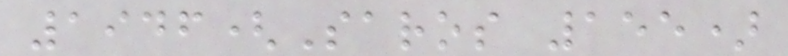1946(Saros 155)
